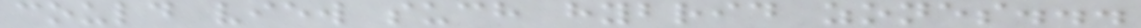could view such hybrid zones...
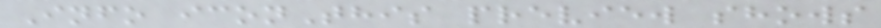Info iconThis preview shows
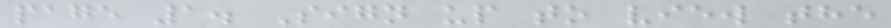page 1. Sign up to view the
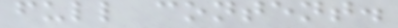full content.
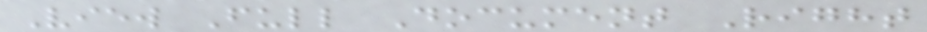View Full Document Right
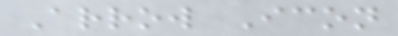Arrow Icon
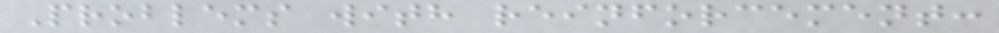Problems with reinforcement:
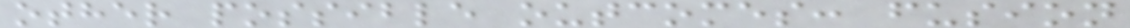other possible outcomes: fusion
